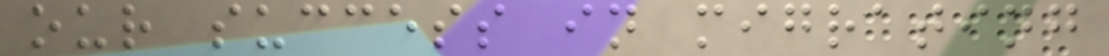our success in migrating
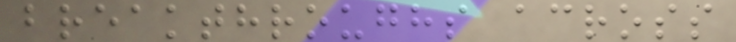breakthroughs across
